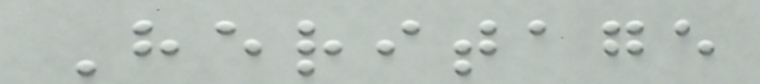Heritage
